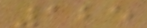125
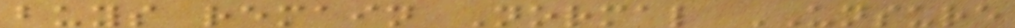buys remain Normal UNSURE
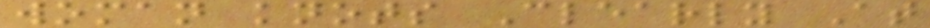woman knots Clearly At
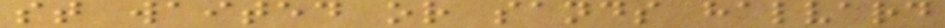st waited or sands halvard
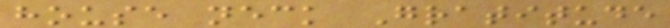house neck Gratitude
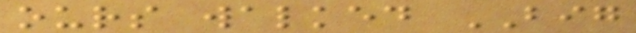ours walked BIG
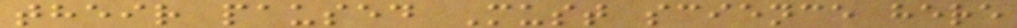their paused Must science here
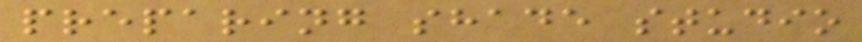preparing shade studio
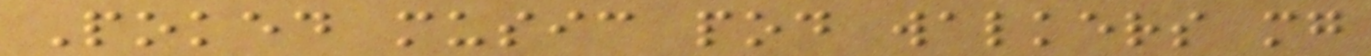Poked music pod walkers mg
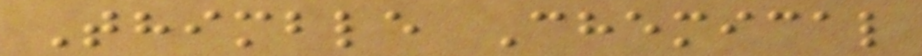Thimble Chemical
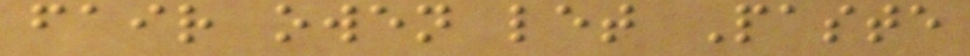fair owen let Paste
